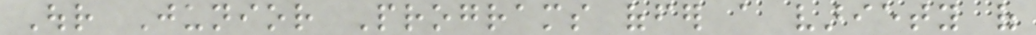Our Junior Programs offer a variety of
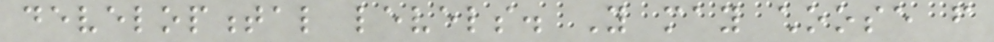developmental levels. You may choose from
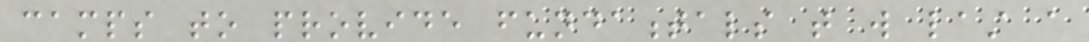camps to provide fundamentals that will last a
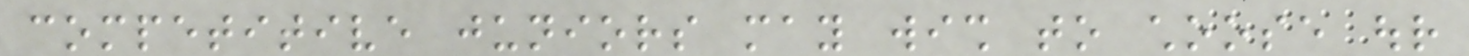competitive juniors may wish to choose our
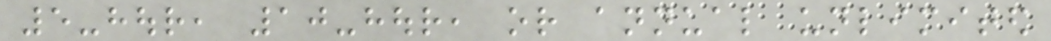5-hour, 10-hour, or annual unlimited
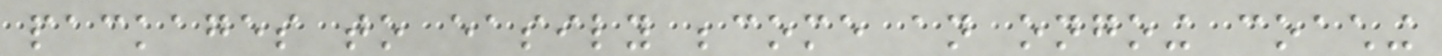packages to easily become an ongoing coaching
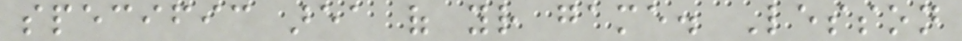specific area of your game. Lesson
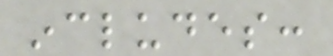includes:
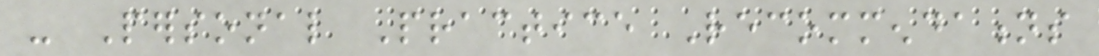- Personal Practice Recommendations
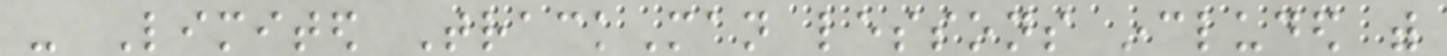- Limited TrackMan lessons included with
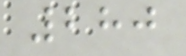280
